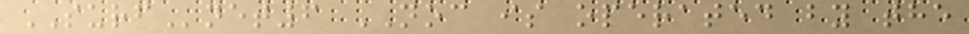SURFnet6 NOC is operated by the
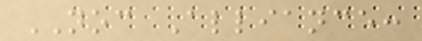NOC Alliance:
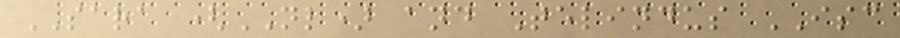SARA (NL) and Telindus ISC
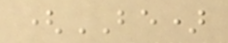(BE)
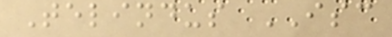Telindus ISC
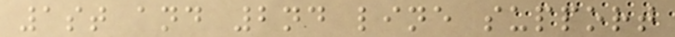1st and 2nd line support
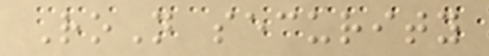RoN security
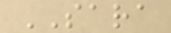SARA
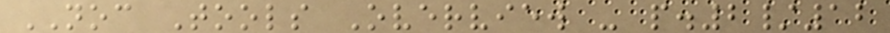NOC Tools Overview - p.2/12
